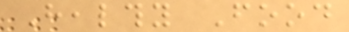Healthy Food
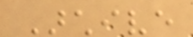Archive
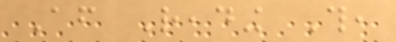After Reading This,
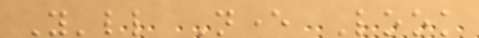You'll Never Look
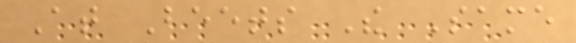At Beets The Same
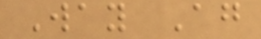Way Again
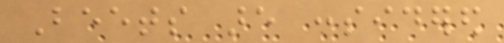Beets are considered
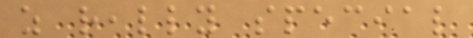as really special
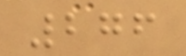276
